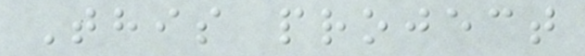This project
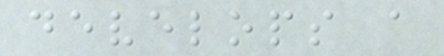develops a
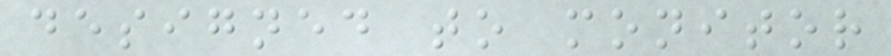designed to monitor
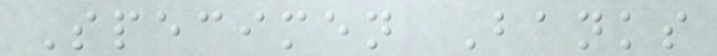Specimen Banks
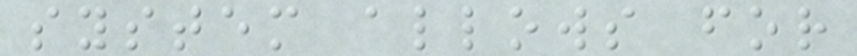system allows for
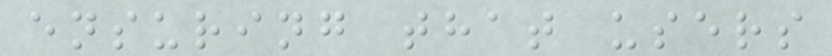ensuring that users
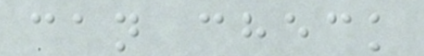can check
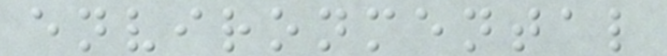environmental
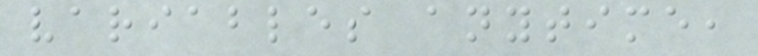variables anytime,
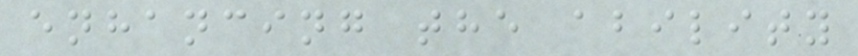enhancing the ability
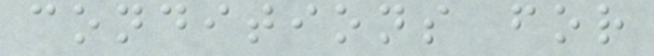conditions for
